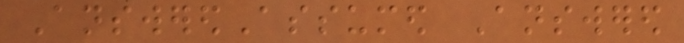AnsweredAssumed Answered
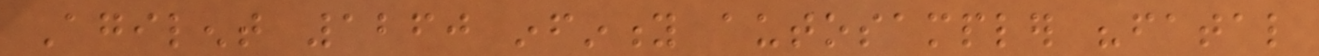Agilent 1260 infinity autosampler "fatal
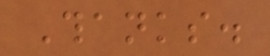Thanks.
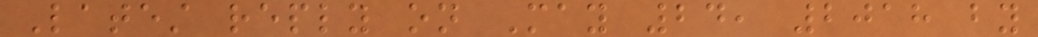Latest reply on May 24, 2018 by
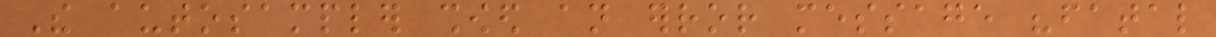The autosampler showed an error message "fatal
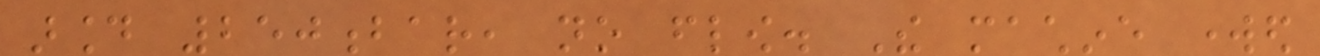around 250bar, no flow. The machine worked
